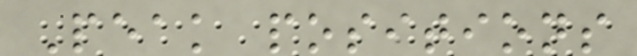Peak positions
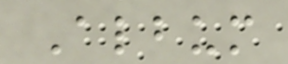Album
